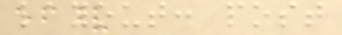layout: post
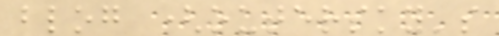blog (outersky's
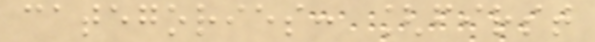categories: [first
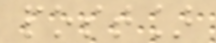post]
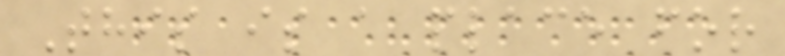This is a place for
